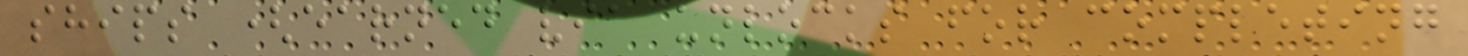ships (earned via unlocks for completing
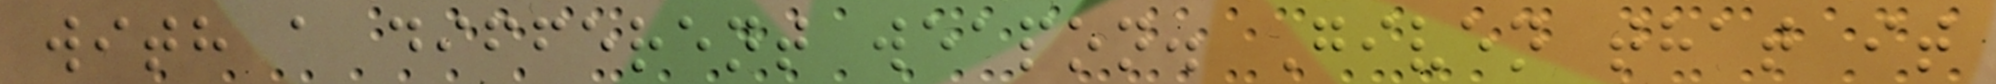with a different weapon. Given that it
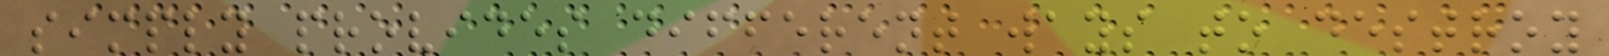simply provides different ways to destroy
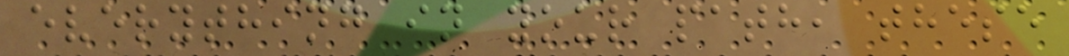everything in your path, these
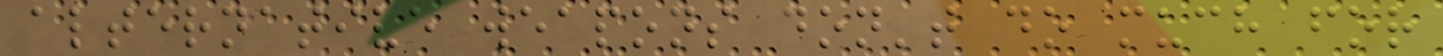alternative weapons don't do much for
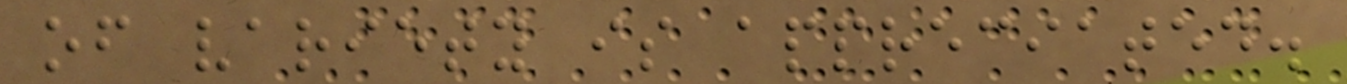of variety is appreciated.
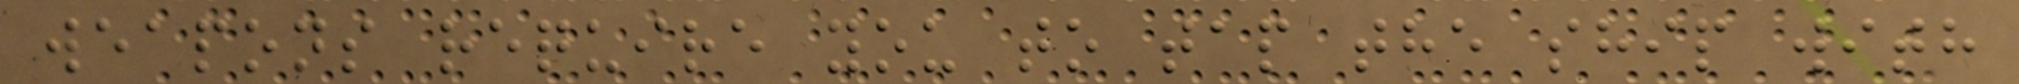weapons require you to tap the ship with
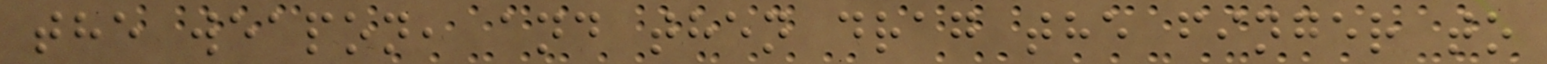the weapon, and then drag the finger to
